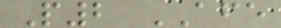P2 AFE
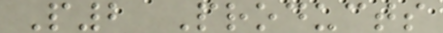P2 Products
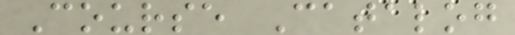Course Catalog
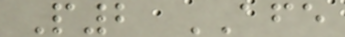P2 AFE
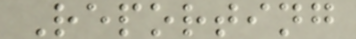Reporting
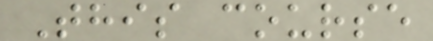This course
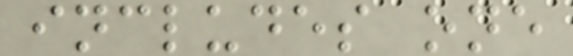includes one
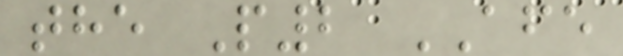the P2 AFE
